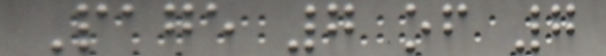Page 7 of 7
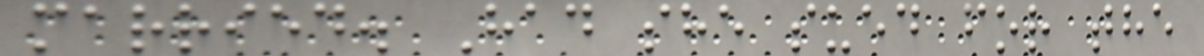married. Had she sued for the
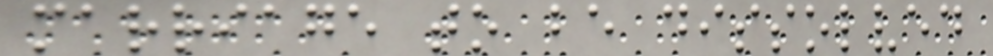marriage to be dissolved
